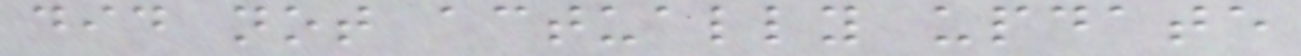did not actually update
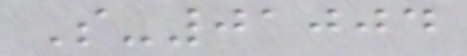S-01004
